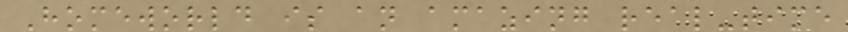Homeworld is an amazing real-time
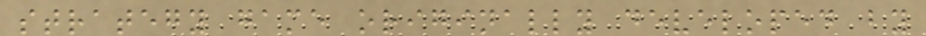strategy game originally developed by
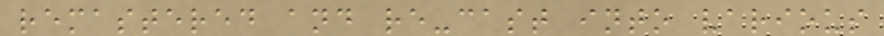remastered and re-cast into various
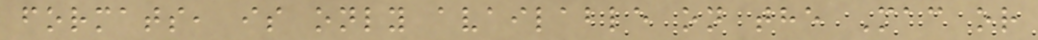formats, is only available on the Mac or
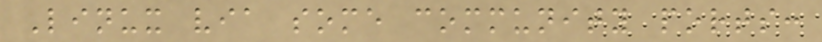Linux via some community ports:
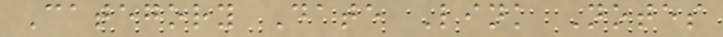Category Date Link Notes
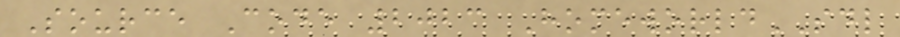Source Code 2023 HomeworldSDL
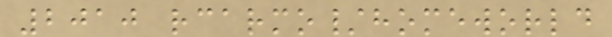2010 rcarmo/homeworld
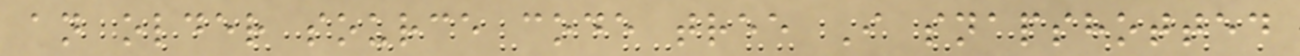an older source code tree I snapshotted
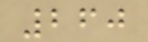260
